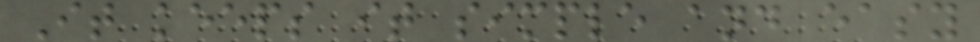It keeps it simple and easy
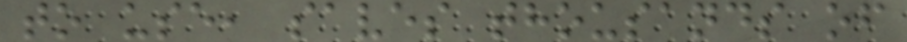to use, saves thousands of
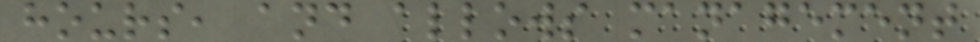hours, and allows management
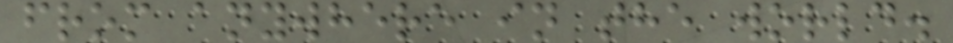from anywhere in the world.
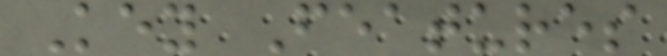Key Features
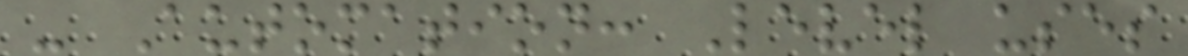- Automation: Level uses
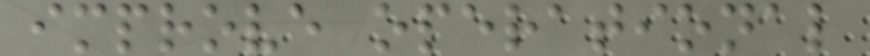improve operational
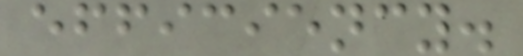efficiency.
